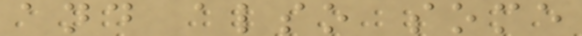and also some
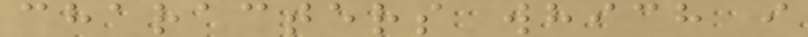characters which i
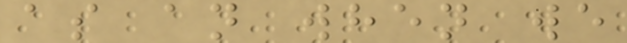as an when we
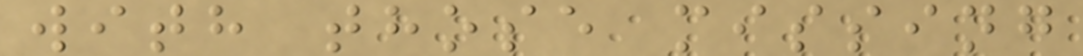with those missing
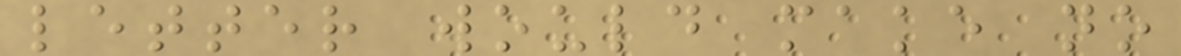letter would make no
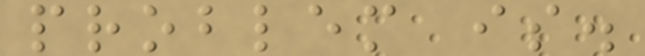problem is.
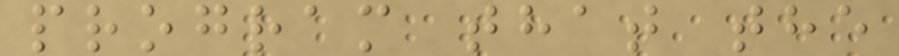program that the
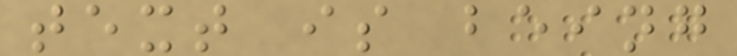text is being
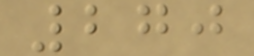270
